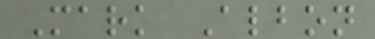Mark Albon
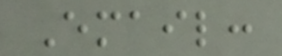Email:
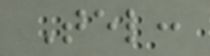Tel:
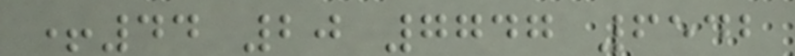+44 20 7747 6542
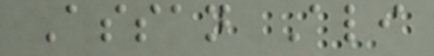Assan Ali
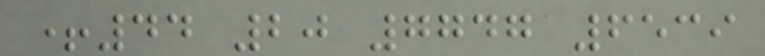+44 20 7747 6539
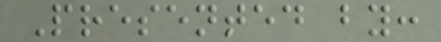Presented by:
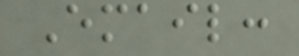Email:
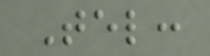Tel:
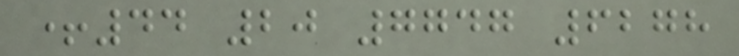+44 20 7747 6278
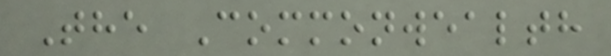The Commonwealth
